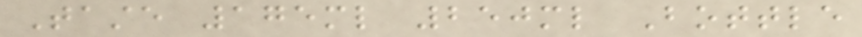Taste 175ml 250ml Bottle
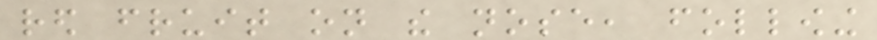red fruit on the nose, following
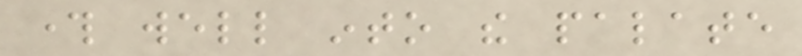through well into the palate
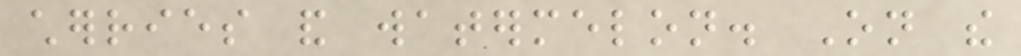cherries and watermelon. On the
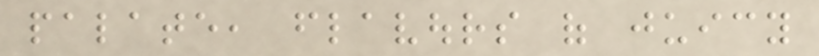palate, flavours of juicy
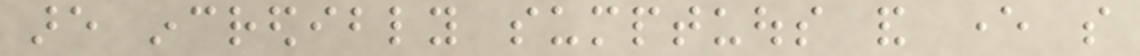are incredibly sumptuous and ever so
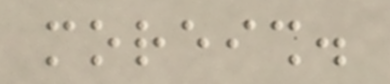moreish.
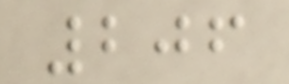206
